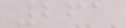261
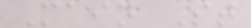Main St
